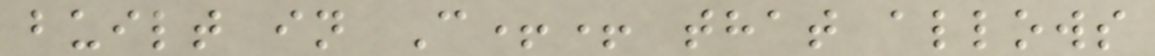built in C++ that allows
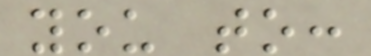you to:
